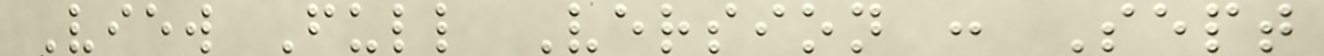View Full Version : Sept
